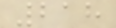218
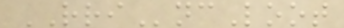RRIncLoot
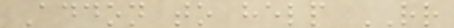Addon to help RR
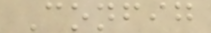Config
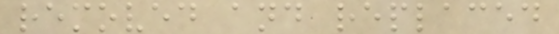removed and replaced
